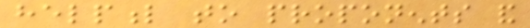helpful to proponents and
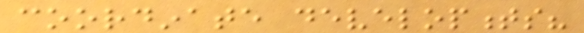coordinate developments?
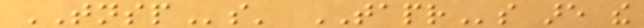TNSPs' TAPRs are the
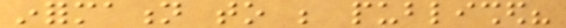information to be published?
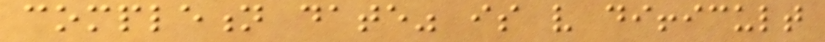completion date" is very difficult
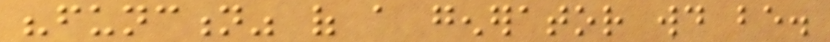"function" of a generator would be.
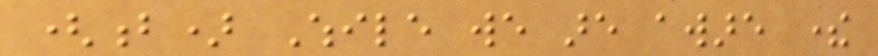(b) While we are aware there
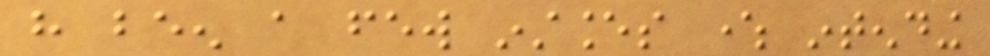have been a few instances where intending
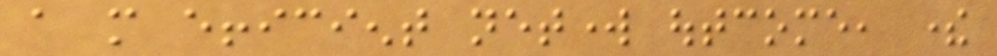a more efficient network outcome, there
